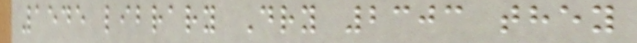1545 library Dry 2303 they
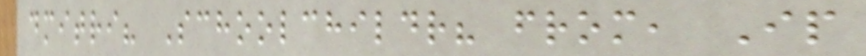dmitri? Schoolchildr? from, Ip
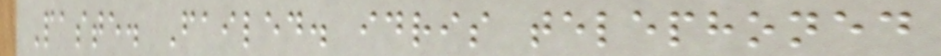Paste. Failed. idris telephoned
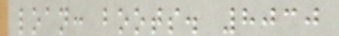loan: boots. 8030
